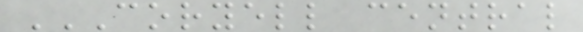CORYELL CENTRAL
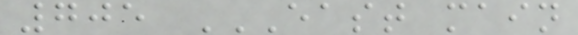705 EAST MAIN
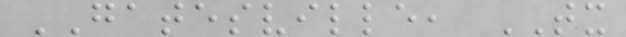GATESVILLE, TX
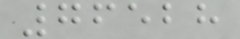76528
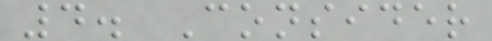4. Consider
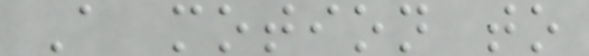A motion to
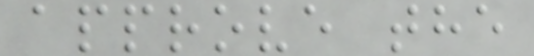approve the
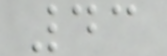43
